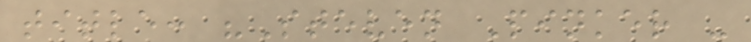title: "Steven Pinker -
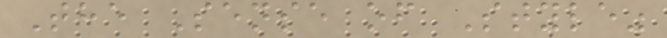The Sense of Style"
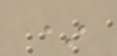*
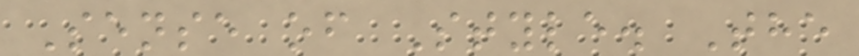Sense of Style. The
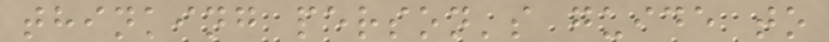thinking person's guide to
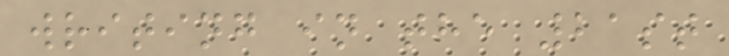writing in the 21st
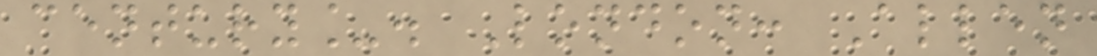century_. London: Allen
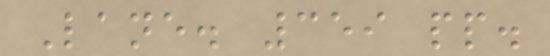Lane. 359 pp.
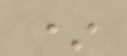*
